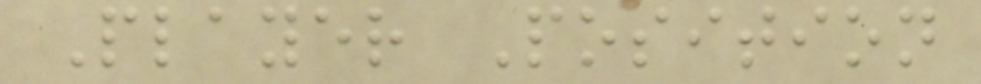Player Position
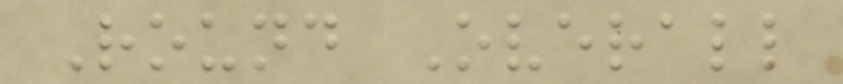Round Overall
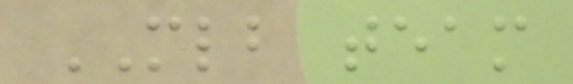MLB team
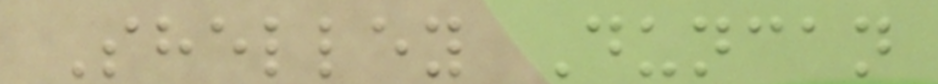Shelley Duncan
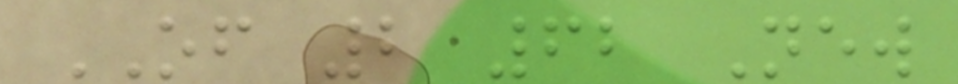OF 2 62 New
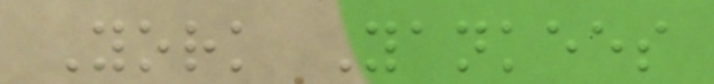York Yankees
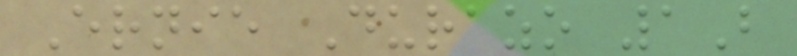Ernie Durazo 1B
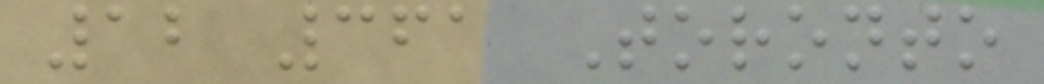12 361 Toronto
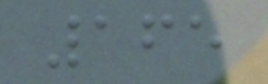165
